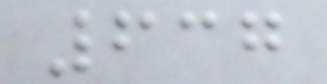637
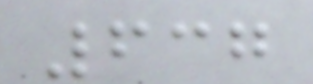637
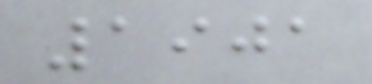1901
